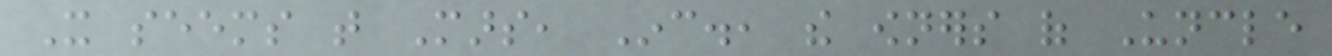It seems that Mars, Inc., the owners of Uncle
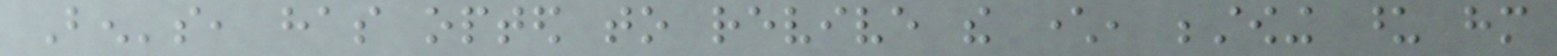Ben's, has opted to revive the character, bestowing upon him
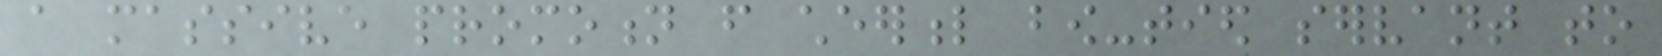a massive promotion from cheerful bow-tied servant to
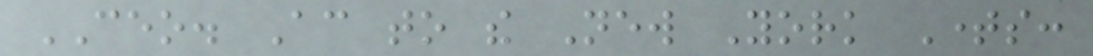CEO. According to the New York Times:
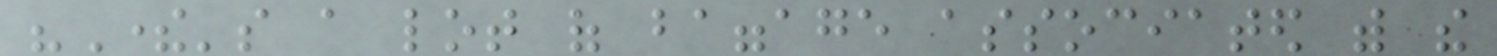"There's a lot of baggage associated with the
